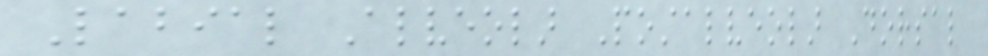Labial Alveolar Postalveolar Dorsal
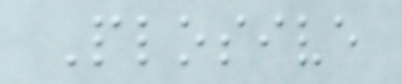Plosive
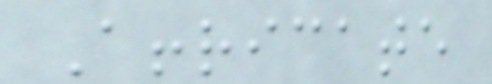Affricate
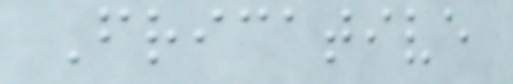Fricative
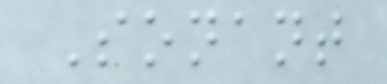Sonant
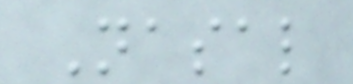Nasal
